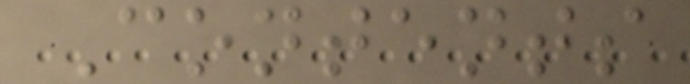Contents
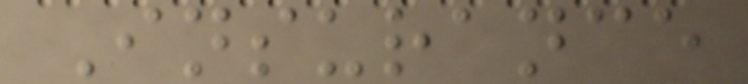Insurance
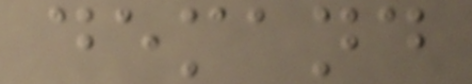demand
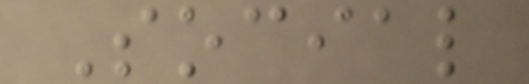Social
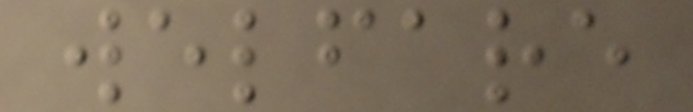welfare
